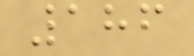186
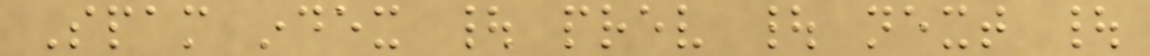Spam index | prev | next |
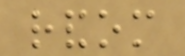random
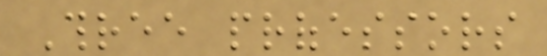Three professors
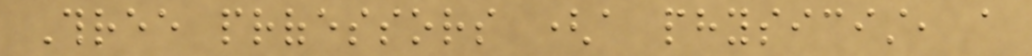Three professors (a physicist, a
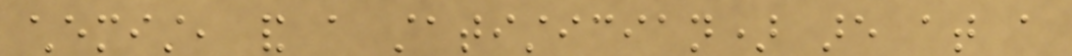chemist, and a statistician) are at a
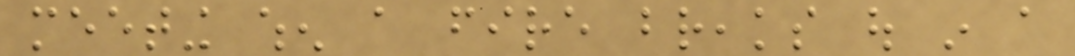meeting when a fire breaks out in a
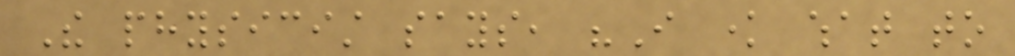The physicist says, "I know what to
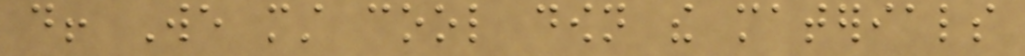do! We must cool down the materials
